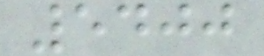5400
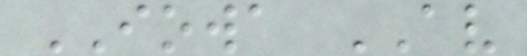IOWA AV
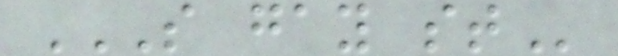S GAY ST
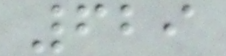629
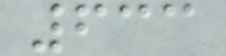633
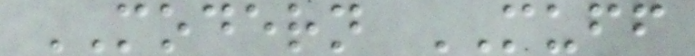MODERN MUFF
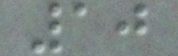10
